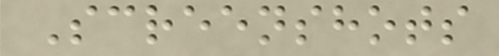Screenshots
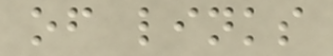of links
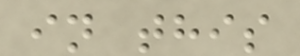in this
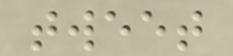tweet
